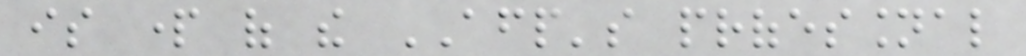is part of the AFP's professional
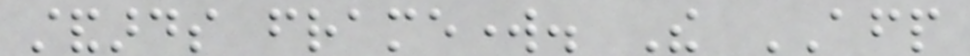standards framework. The AFP
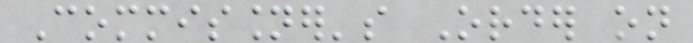Commissioner's Order on
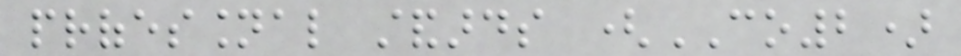professional standards (CO2)
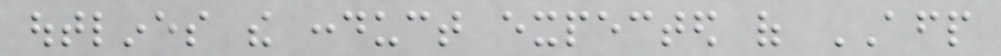outlines the conduct expected of AFP
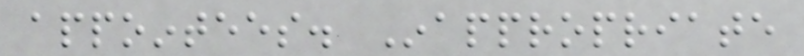appointees. Inappropriate
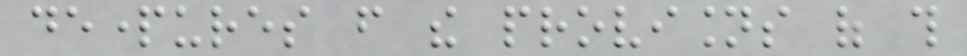departures from the provisions of this
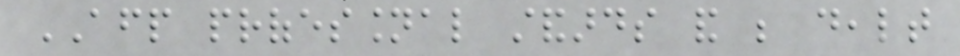AFP professional standards and be dealt
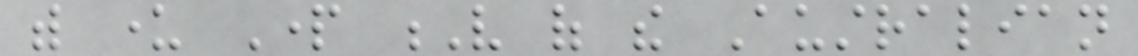with under Part V of the Australian
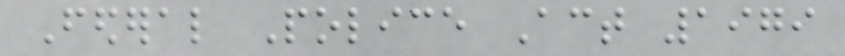Federal Police Act 1979
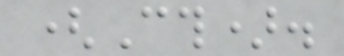(Cth).
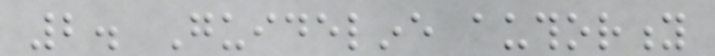2. Guideline authority
